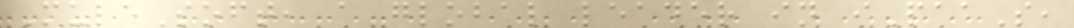MuleSoft, a global leader in iPaaS,
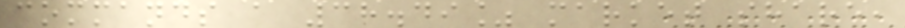commands a 38.49% market share,
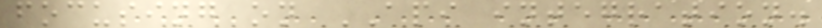focusing on API integration.
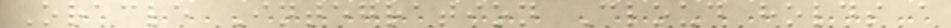Oracle Integration Cloud holds a
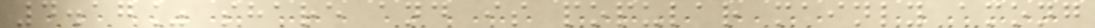4.17% share and is popular mainly among
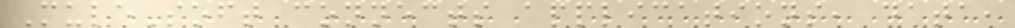MuleSoft connects applications, data,
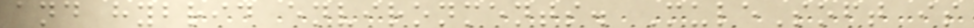and hybrid environments. MuleSoft is
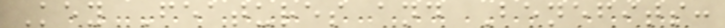Key Features and Benefits:
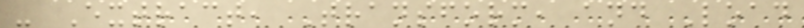- Extract, Transform, and Load
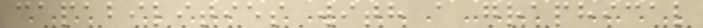capabilities with a graphical
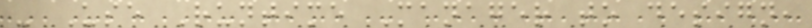- Use Runtime Manager to design,
